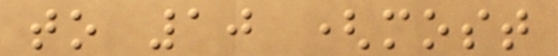to 10 (most
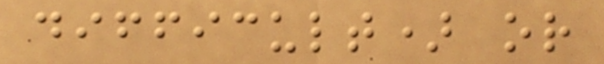difficult) or
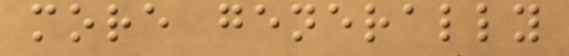more generally
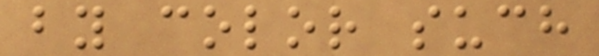by color such
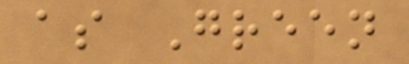as Green
